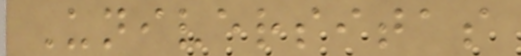Universitas
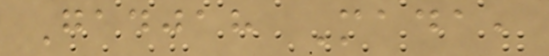Gadjah Mada,
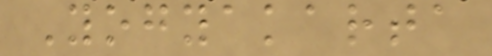Yogyakarta
